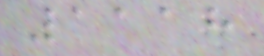1118
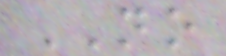NO
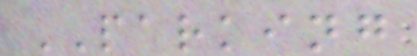PARKING
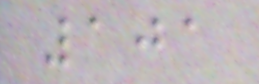101
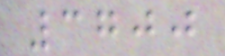3700
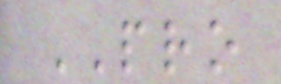PRO
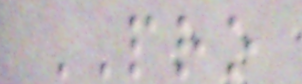PRO
